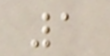1
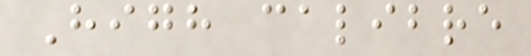High calibre
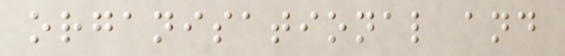organisational and
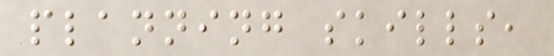planning skills,
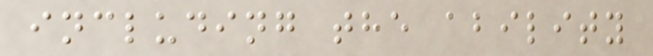including the ability
